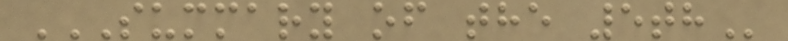SUMMARY OF THE 5TH
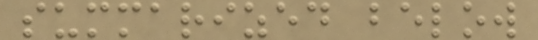summarized below
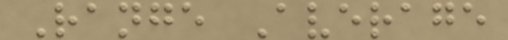Range Average
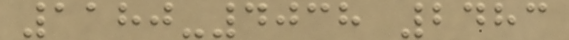1180-4038 2483
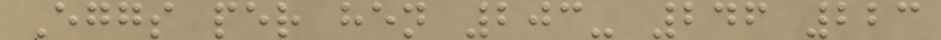Eggs per hen 203- 246 223
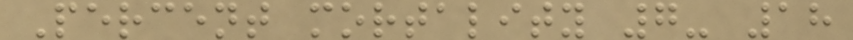Percent mortality 7- 18
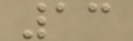13
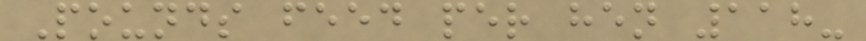Pounds feed per hen 118-
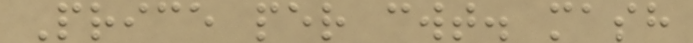Price per cwt. mash
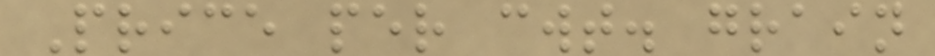Price per cwt. grain
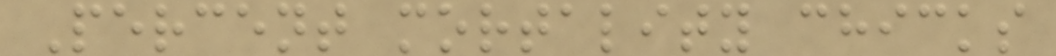Percent mortality chicks
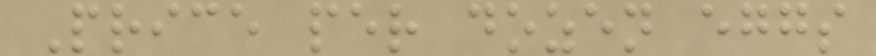Price per dozen eggs
